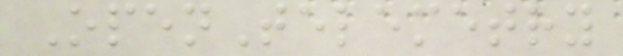OpenTelemetry
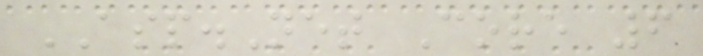ASP.Net Core 6
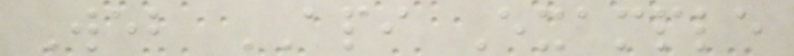Web API Example
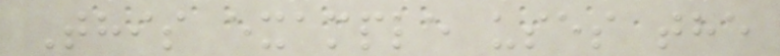This example uses the
